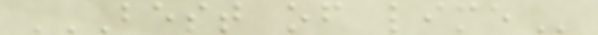BEST OF LIME
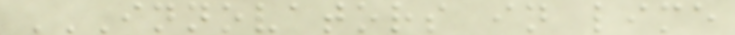INNOVATORS IN LIME
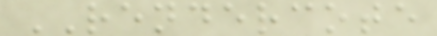RENDERCOTE
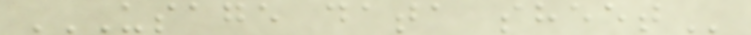USAGE DATA SHEET
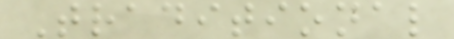Traditional
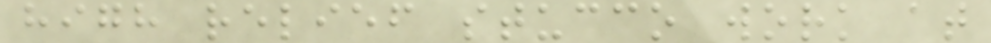high relief stucco work at
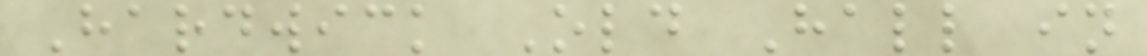Hardwick Old Hall in
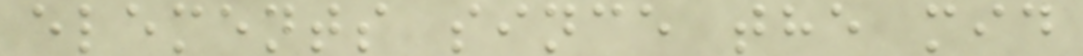elements since the mid
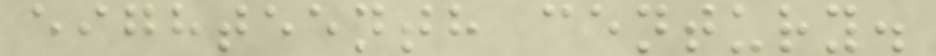eighteenth century.
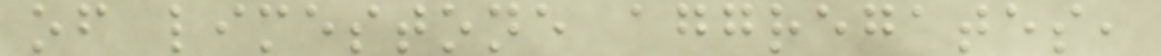of limestone aggregates,
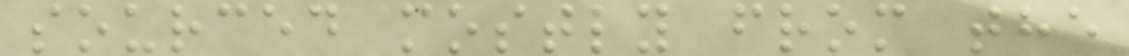sourced mostly from the
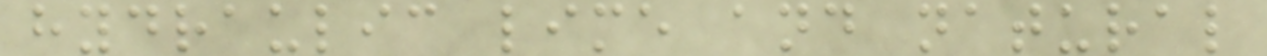hydraulic lime and natural
